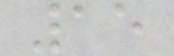15
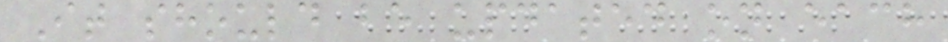It should be updated on each
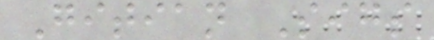Gitian Sigs
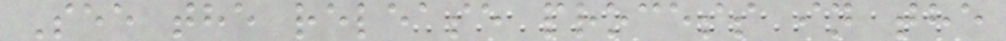See the release process in the
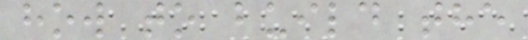how to build the
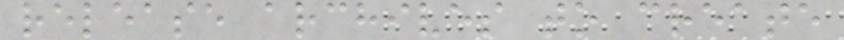release archives to create
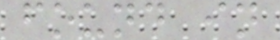found in
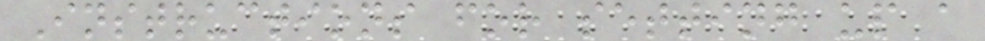Instructions for setting up a
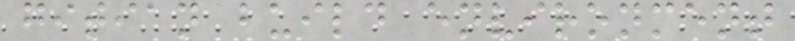gitian build environment
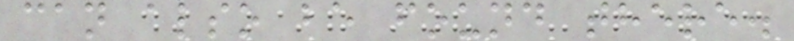can also be found there.
